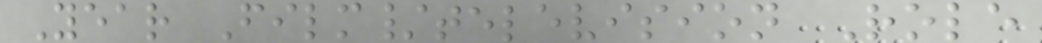Year Film/television Role
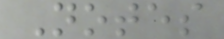Notes
